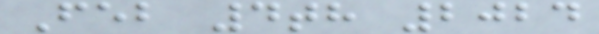Feb 4th 2024
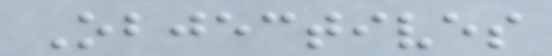Objectives
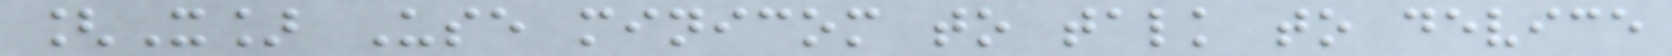[X] Use minicom to talk to device
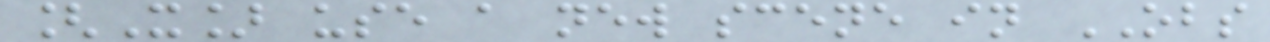[X] use a new scene in OBS
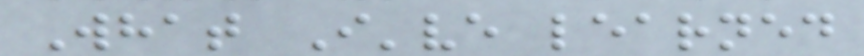What I've learned
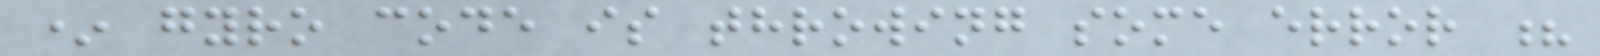* gyro code is throwing some error ?
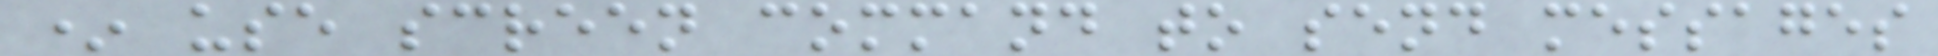* use screen command to send messages
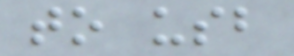to usb
